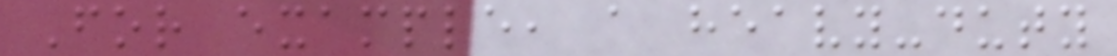For example, a heavy-duty
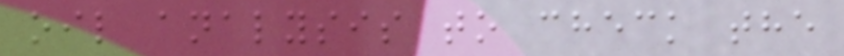oil analysis to check the
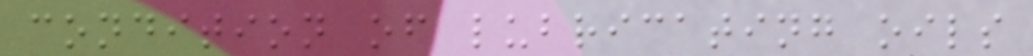condition of lubricating oils
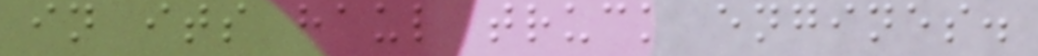in its haul truck engines.
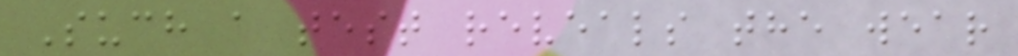Such a test reveals the wear
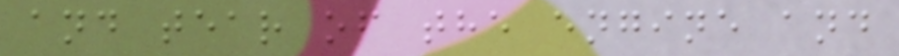and tear of the engine and
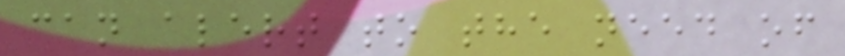can alert to the need of
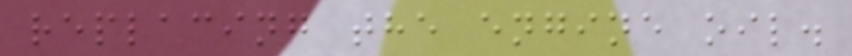replacing the engine oil.
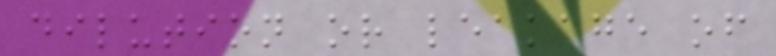dilution or leakage of
